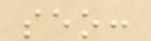seo:
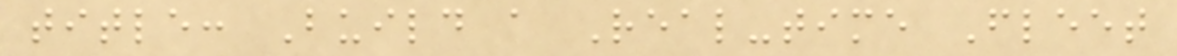title: Build a Real-time Fleet
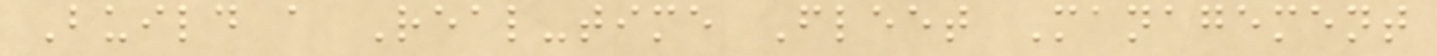Build a Real-time Fleet Management
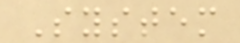System
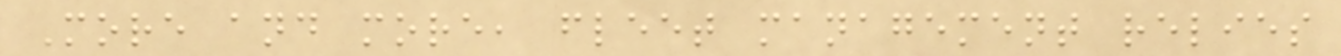More and more, fleet management relies
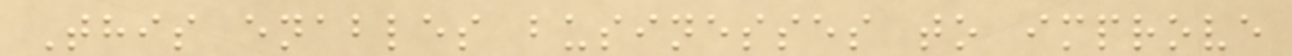This enables businesses to improve
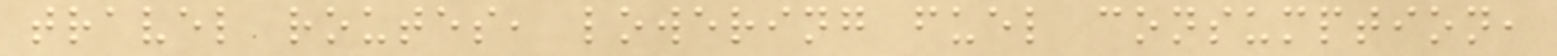travel routes, lowering fuel consumption,
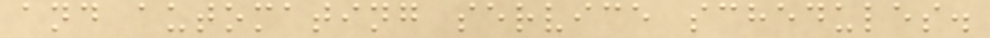and automating service schedules.
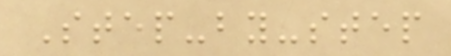Step-by-step
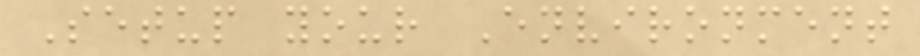Setup your Environment
